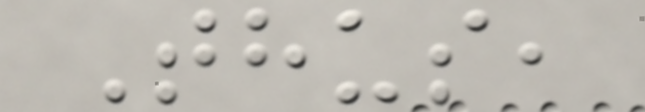Thus,
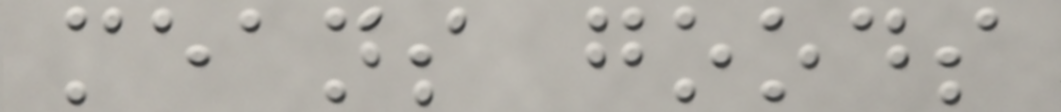means goods
